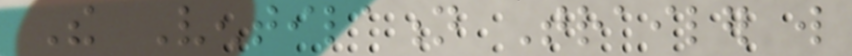The Ventilation Trailer will
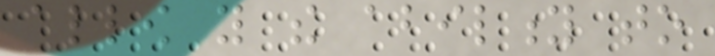allow you the ability to
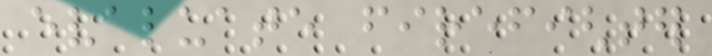evaluate firefighter
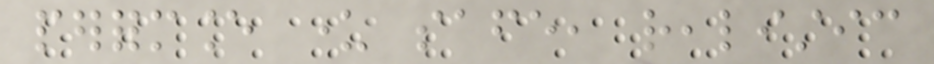performance under safe, realistic
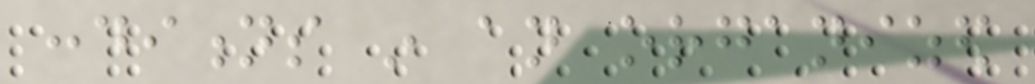conditions in an organized
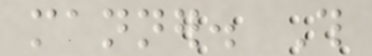manner. This
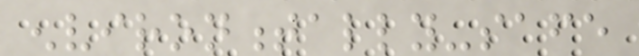environmentally-safe
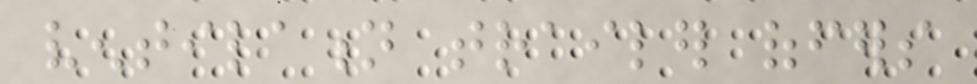ventilation trailer offers
